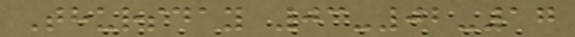Thursday 03-02-17
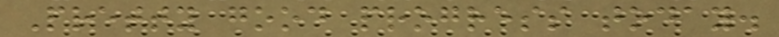Pretty good progress today.
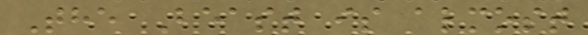The Beast is almost
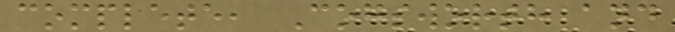complete, Cogsworth and
